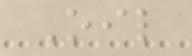Oil
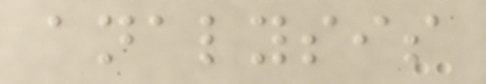analysis
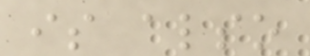is also
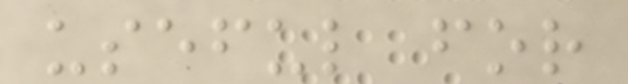useful for
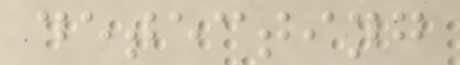detecting
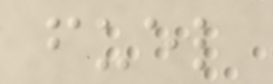fuel
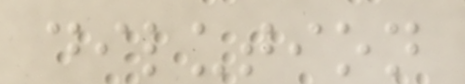dilution
